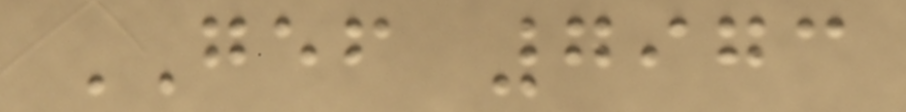GEF 7973
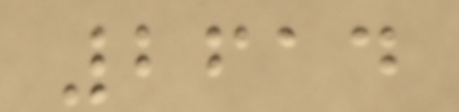2614
